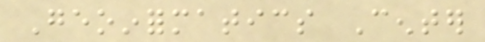Geoinformatics Center
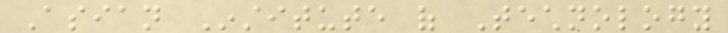Asian Institute of Technology
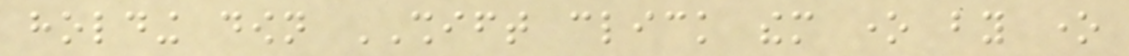holding down SHIFT click them one by one
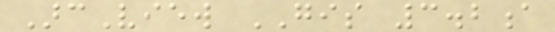ArcView GIS 3.2a
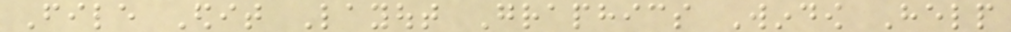File Edit Layout Graphics Window Help
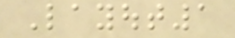Layout1
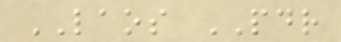LAOS PDR
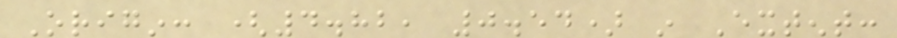Origin: (4.82, 0.54) in Extent:
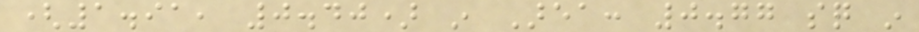(1.91, 0.40) in Area: 0.77 sq in
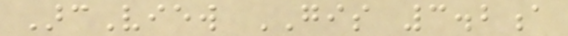ArcView GIS 3.2a
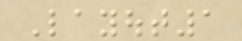Layout1
